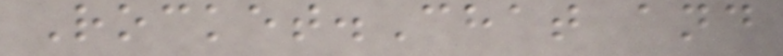Rocket.Chat and
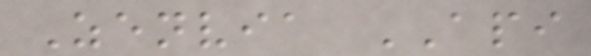Zenvia API
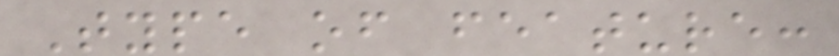Type of feature:
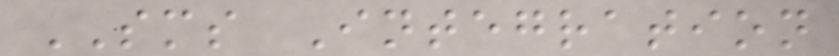SMS Integration
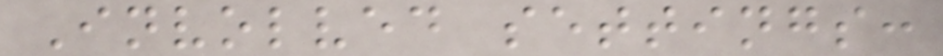Involved settings:
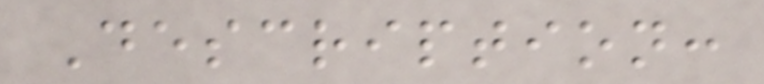Description:
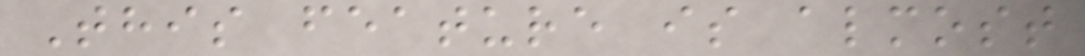This feature is almost
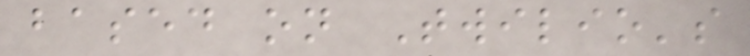based on Twilio's
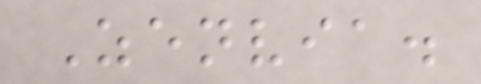Zenvia.
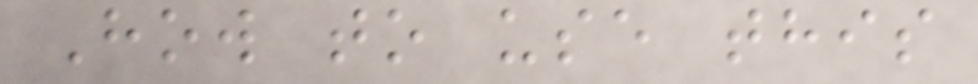How to use this
